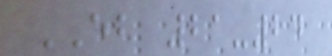EB 21-24
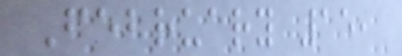February 15,
